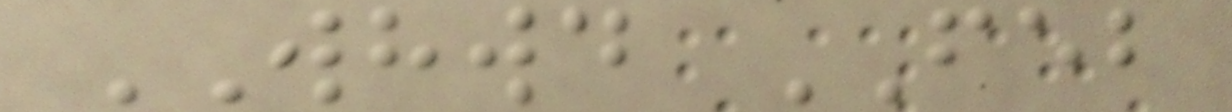WHWD FEB
